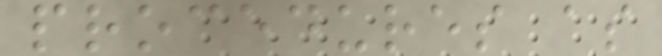procedures as
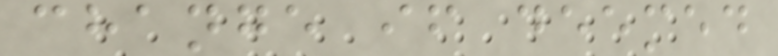change if deemed
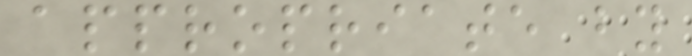appropriate by
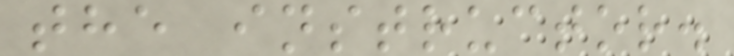the instructor.
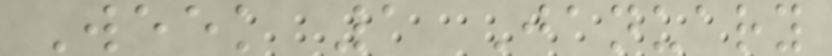Week 1 January
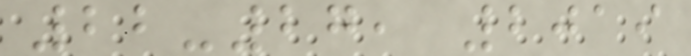22-27, 2019
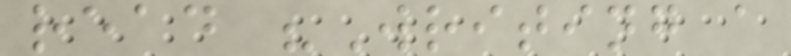read "Writing a
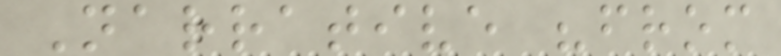Narrative "from
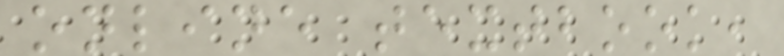online textbook,
